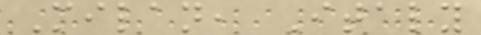Milan, Italy
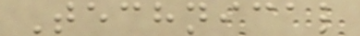Technical
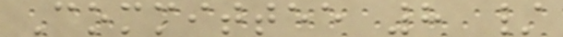Committee 8 /
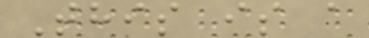This is a
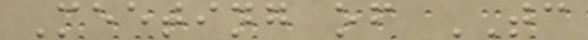Meeting of TC
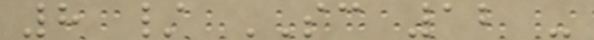8 / SC 12 -
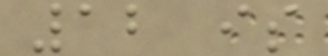12 is
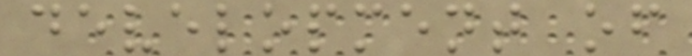development of
